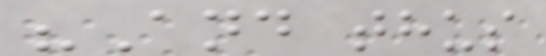"And thus
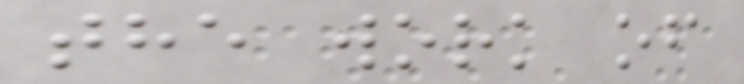the work of
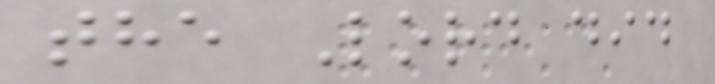the Lord did
